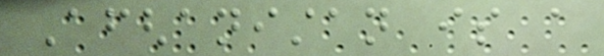Afghanistan is a
